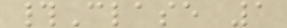#Clase 1
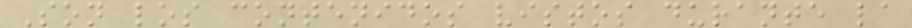Son los contenidos vistos durante la
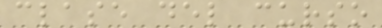clase del curso
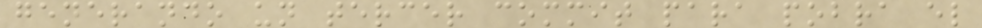generando un tercer commit para pobra el
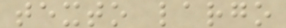texto largo
